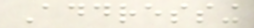Addressing
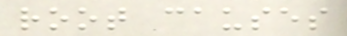root causes
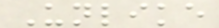Unlike
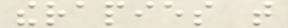therapies that
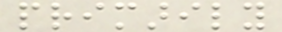primarily
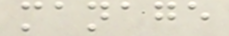manage
